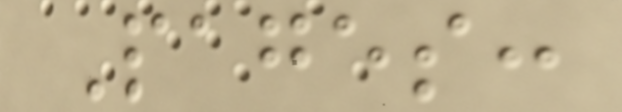Pages:
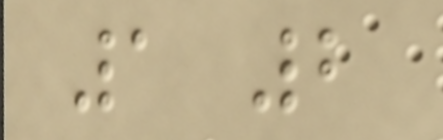1 2
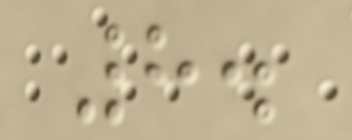8.
